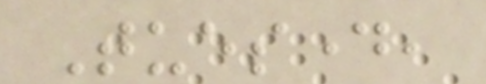Tuesday,
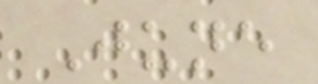June
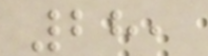28,
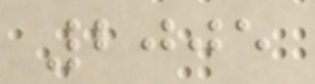2005
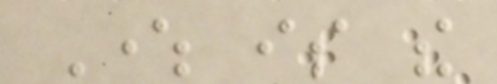Where is the
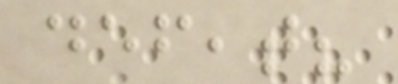defeat?
